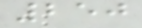250
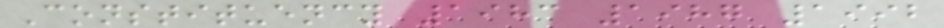Constituency 1983 1987 1992
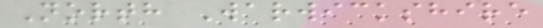North Warwickshire
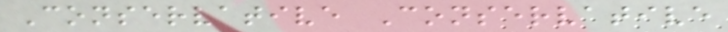Conservative Conservative
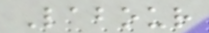Labour
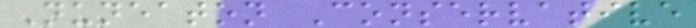Nuneaton Conservative
